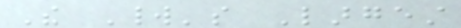The World's Largest
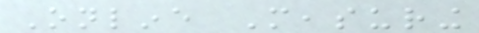Online Measuring
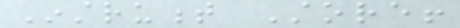Instrument Store!
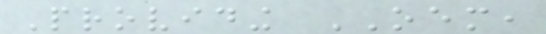Providing OEM,
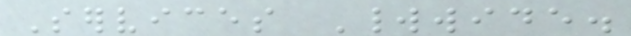Services Worldwide.
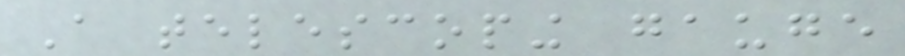A telescoping gauge
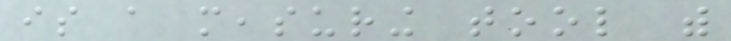is a measuring tool with
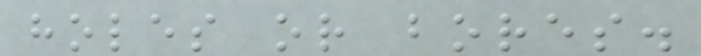holes or bores.
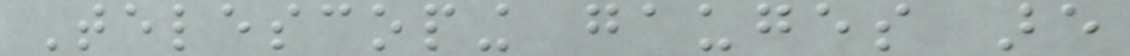Telescoping gauges are
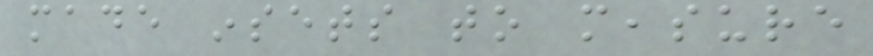made insets to measure
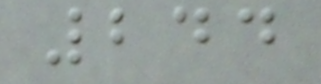244
